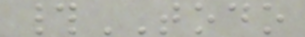#TODO
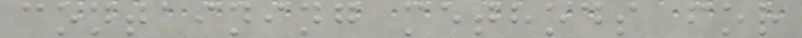containing methods for
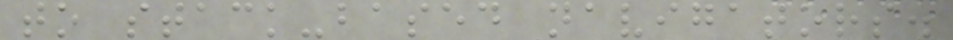to stack-based navigators.
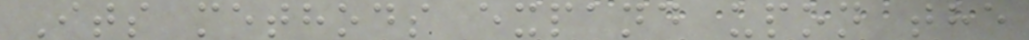Its methods expand upon the
